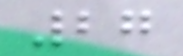27
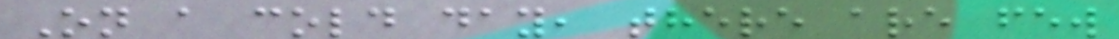On a cold day, there are few
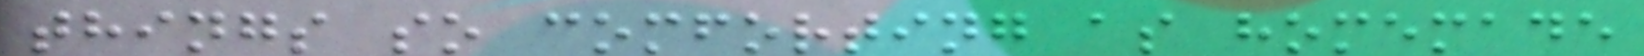things so comforting as homemade
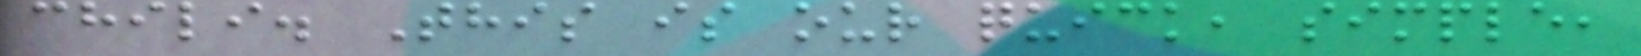chili. This is our quick, simple,
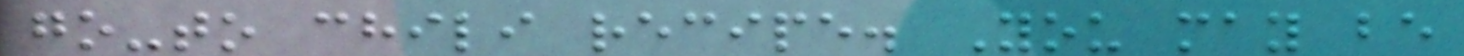go-to chili recipe. You may be
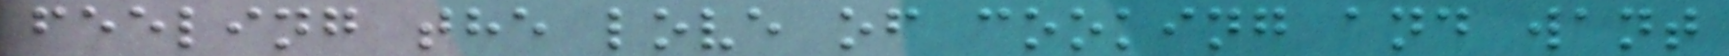feeling the love of cooking and want
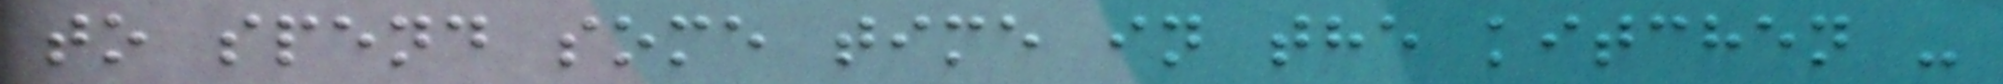to spend some time in the kitchen -
